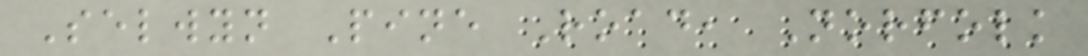Selwyn Pine Road, Norfolk
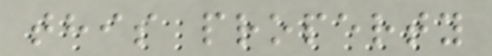this property
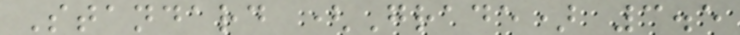Standard (Grade) 3.5
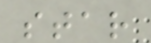star
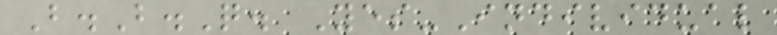B.B.Q. Yes-Individual
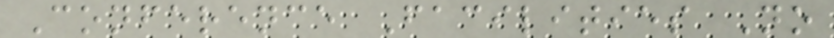Conference Facilities No
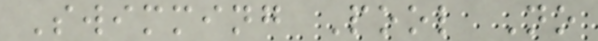Swimming Pool No
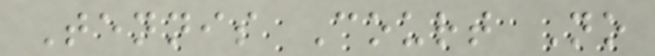Tennis Court No
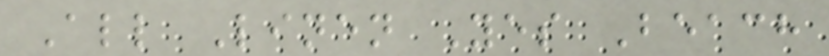All Linen Yes Beach
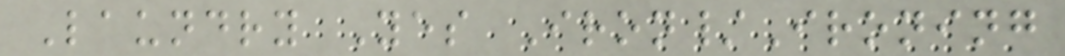Laundry Yes Iron/Ironing
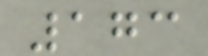173
